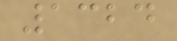1324
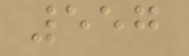557
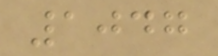1047
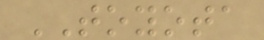TOYOTA
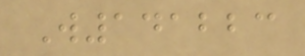W141223
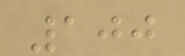100
